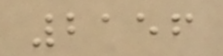2156
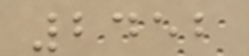2452
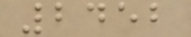2452
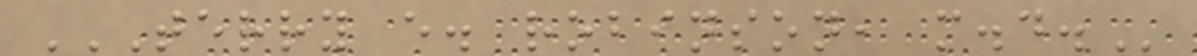TERRY E. ROBINSON, M.D.
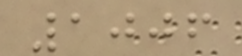1006
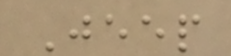Jeep
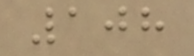108
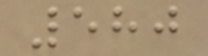580
